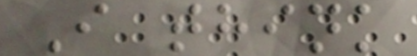I think
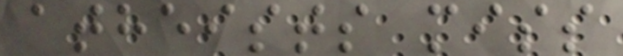atheists miss
